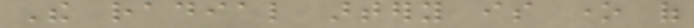The radial artery is one of
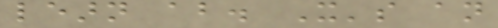learn about. It's an
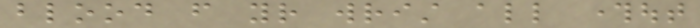blood from your wrist all throughout
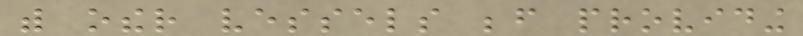with other vessels before providing
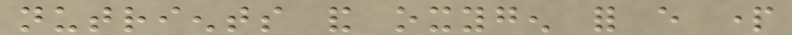nutrients and oxygen for every part
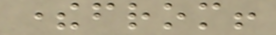therefrom!
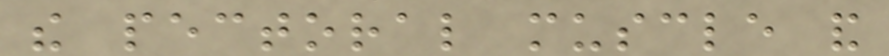the pectoral muscle and
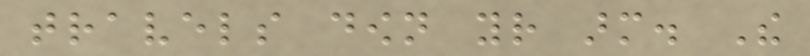travels down your arm. The
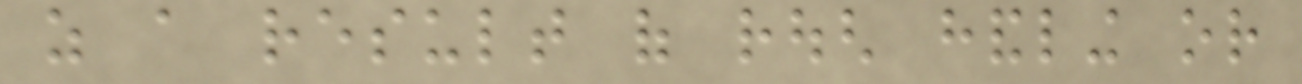as a result of rough handling or
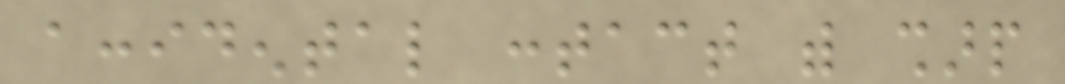accidental contact with sharp
